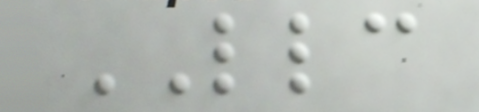LLC
